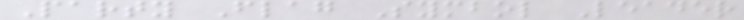Party Flag Symbol Leader
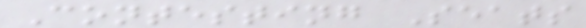Contesting Seats
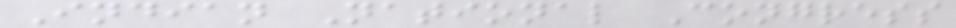Indian National Congress
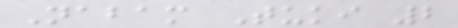Nabam Tuki 2
